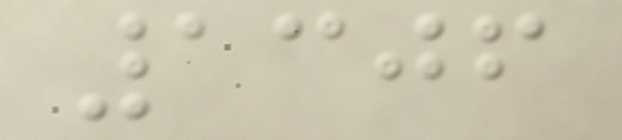1306
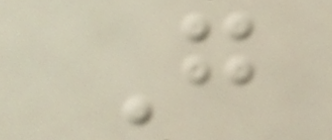G
